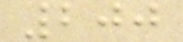200
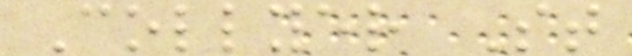Collyer St
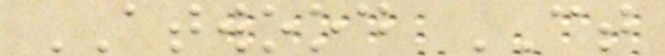ATWOOD CT
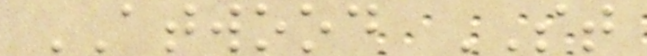ATWOOD ST
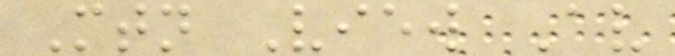Mtn View Av
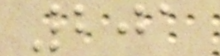201
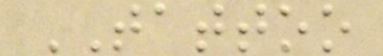TATTOO
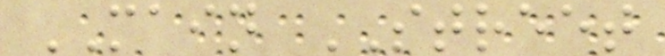MAIN STREET
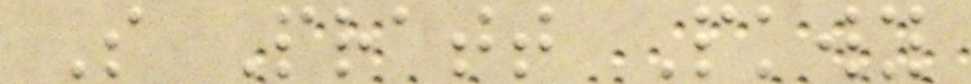S Pratt Pkwy
